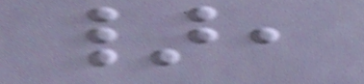},
